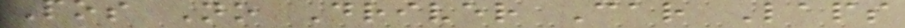Pos No Driver Car Laps
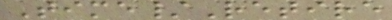Time/Retire
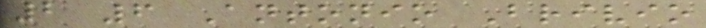2 6 Antonio Brivio
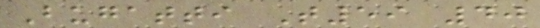Bugatti T59 40
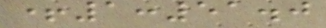+1:51.0
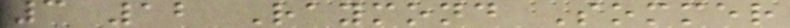3 12 Raymond Sommer
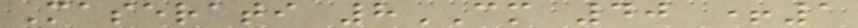Maserati 8CM 40 +1
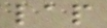lap
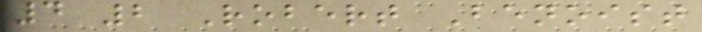4 2 Robert Benoist
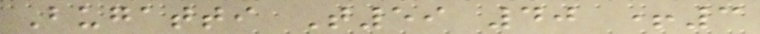Bugatti T59 40 +3
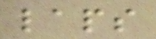laps
